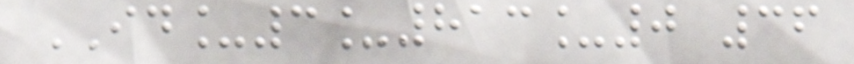ID_3_813_0 36
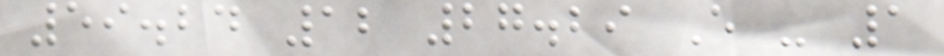59.24 12 27.29 E - 1
